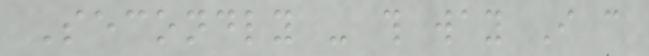Secondly - this way I can
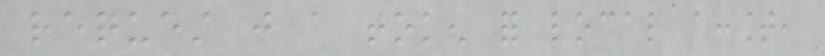request just a token for local account,
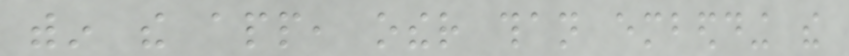within the app, other than embedding the
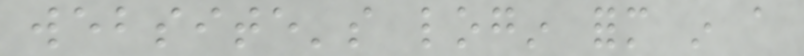website's login form in a
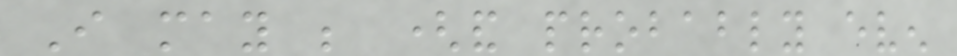I may be (and probably even
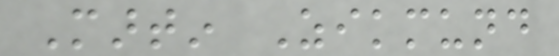Martin Zikmund
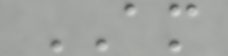AM
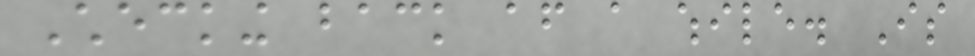Checking back after a while. Is
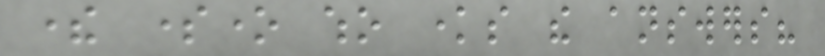there someone who knows the answers?
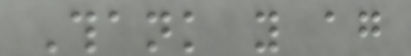Thank you again
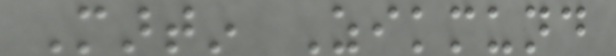Martin Zikmund
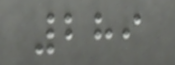289
